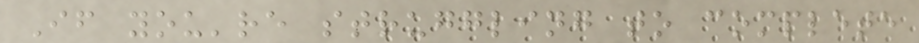If you're struggling to complete
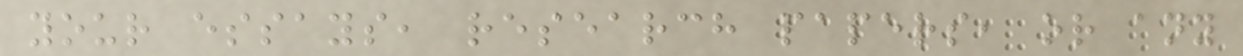your essays, research papers, or any
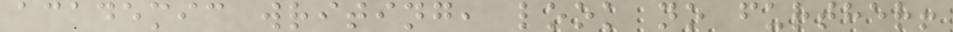academic writing, look no further!
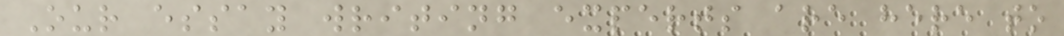Our essay writing experts are here to
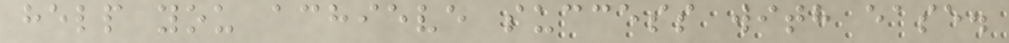help you achieve success with ease.
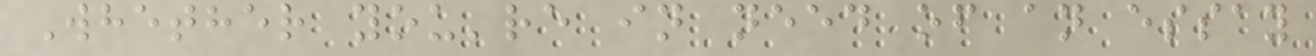Whether you're in need of an essay
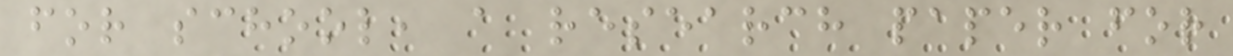for school, a research paper for
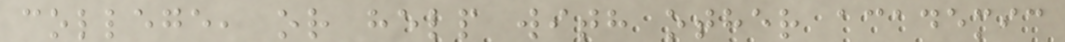college, or help with other academic
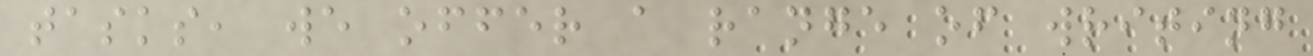tasks, we offer a range of writing
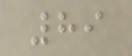89
